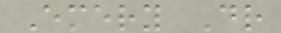Emery Dr
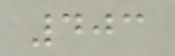403
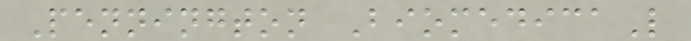Pennington BiomedicaL
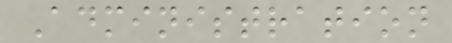Administration
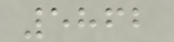5862
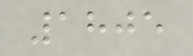1805
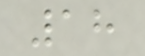18
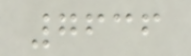7636
